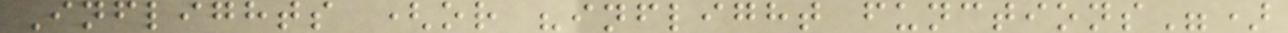Inflights (or "inflight functions")
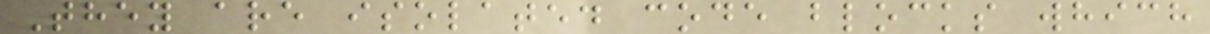They are isolated code blocks which
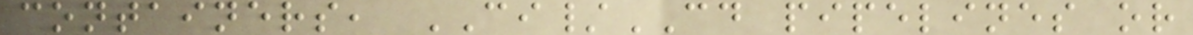containers, CI/CD pipelines or
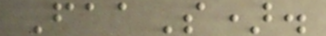FaaS).
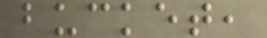bucket,
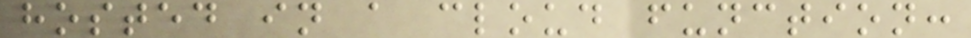hosted in a cloud function:
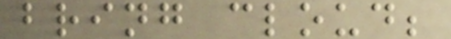bring cloud;
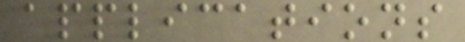applications
